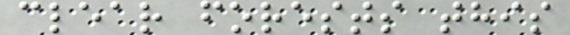clear forests this
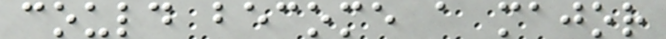could become a major
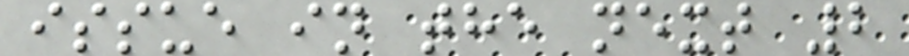issue in the next 2
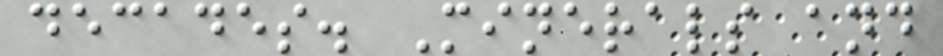decades. Minerals and
